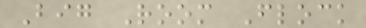Big Room Flock
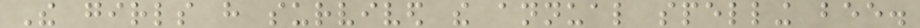The girls have survived the annual spelling bee.
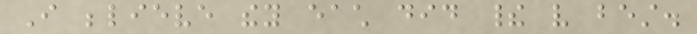I believe they each did their very best.
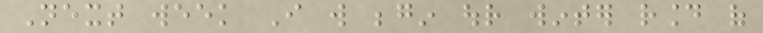Next week I will begin our winter round of
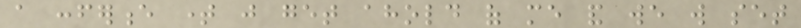a conference time just get ahold of me and we will set
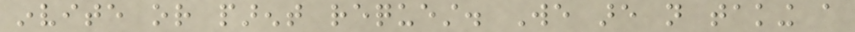invite or parent request. We are not taking a
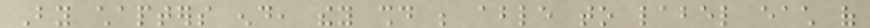By chapters end, they should be able to label each of
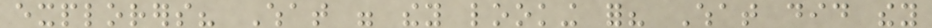explorers? What were they looking for? What did they
